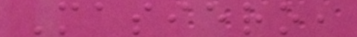Masiero,
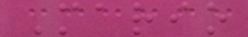Mario
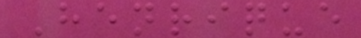Henrique
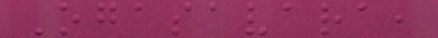Ogasavara,
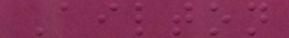Ailton
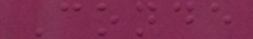Conde
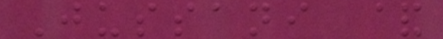Jussani &
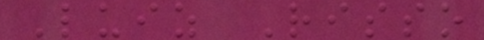Luiz Risso
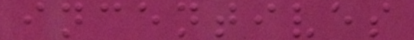incentives
